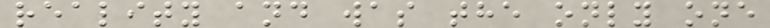reality and was the only one
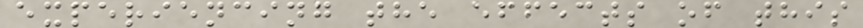experiencing the effects of this
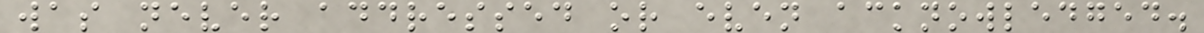was never addressed or even acknowledged.
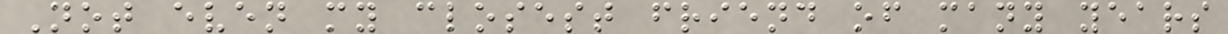Not even my closest friend of many years
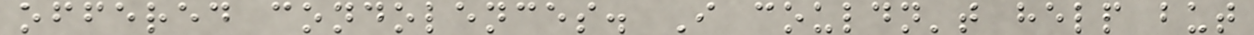offered condolences. I couldn't help but
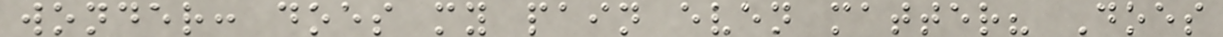wonder: does my pain even matter? Does
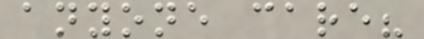anyone care?
